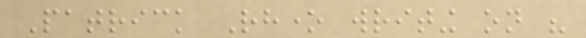Patrick Rhone writing on his
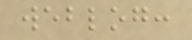weblog:
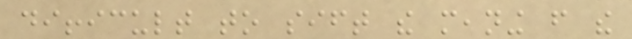difficult to sift the meaning from the
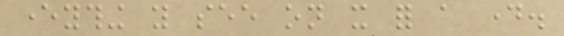everything you see on it for a day.
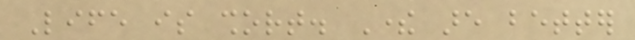Life is short. There are better
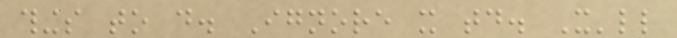things to do. Ignore it today. It'll
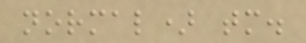normal) tomorrow.
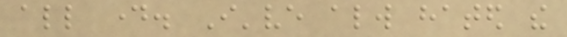all day. I've always hated the
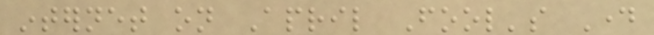internet on April Fool's Day
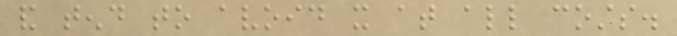and tend to avoid it at all costs.
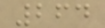264
